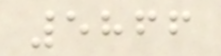5866
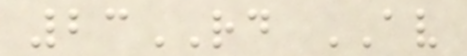23RD AV
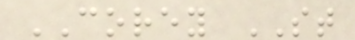COREY ST
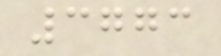3773
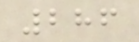286
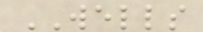WELLS
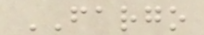FARGO
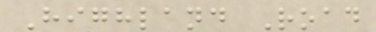Highland Road
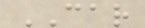CAR
